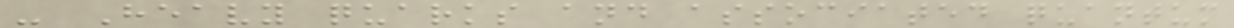- Heavy quarks and associated quantum
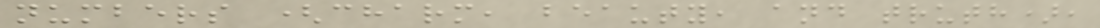numbers (charm, beauty, and truth),
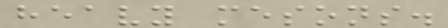heavy mesons.
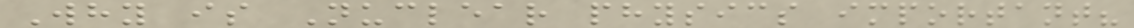Why is Nuclear physics important?
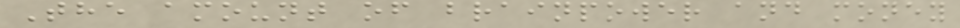The amount of brainpower and money
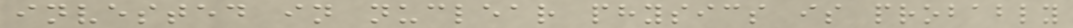invested in nuclear physics is probably
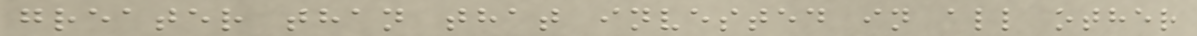greater than that invested in all other
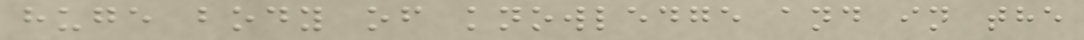huge body of knowledge and in the
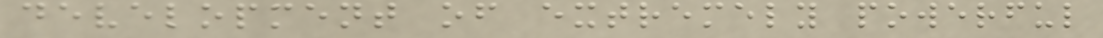development of extremely powerful
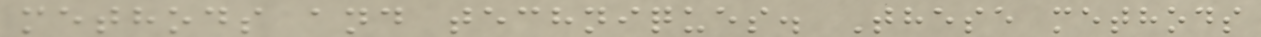methods and techniques. These methods
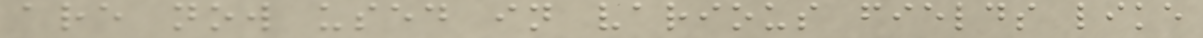are now used in various fields like
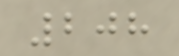208
